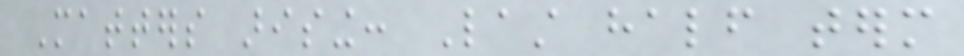Matters arising: Last half term
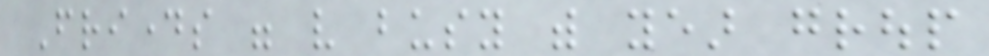Fridays were very busy with year group
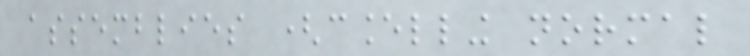assemblies (cancelling normal
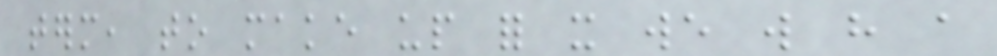term, to make up for it we will have a
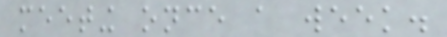meeting once a week.
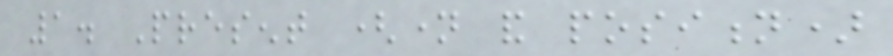1. Present (name and position)
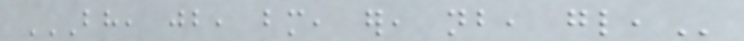BH, JB, BM, ER, NB, GL,
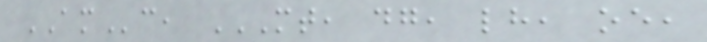AMc, MT, DG, LH, OE,
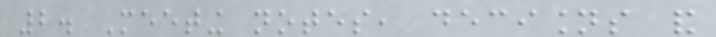2. Meeting notes, decisions and
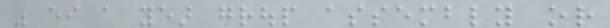was either a year group assembly or
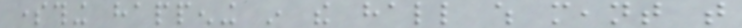something happening in the hall which meant that
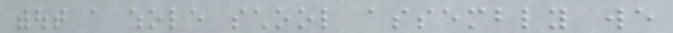without a whole school assembly we
